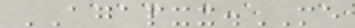AGAPXX.ME
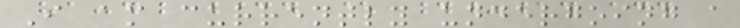I am currently undergoing a
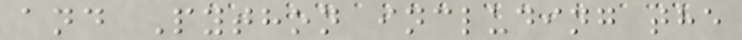and Python including the
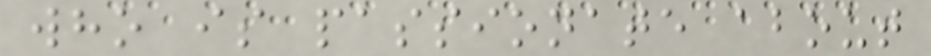who is passionate about
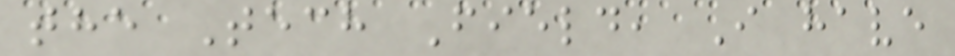the Tech Field, I have
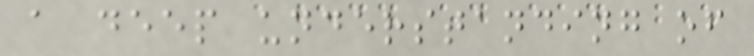a deep understanding of
